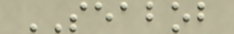SEABOB
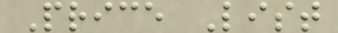Price List
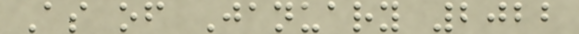As of January 2022
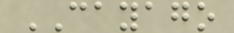CAYAGO
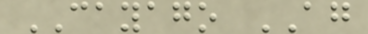CAYAGO AG
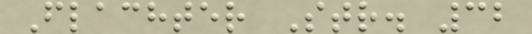Flachter Str. 32
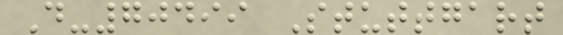D-70499 Stuttgart
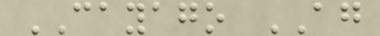CAYAGO AG
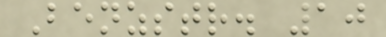Benzstr. 10
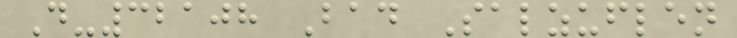D-32108 Bad Salzuflen
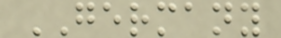GERMANY
